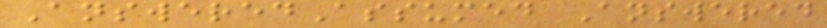AnsweredAssumed Answered
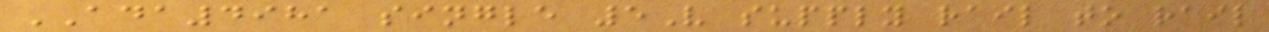ADA4981 single 5V supply rail to rail
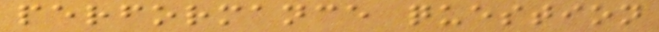performance question
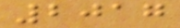2017
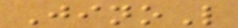JinoL
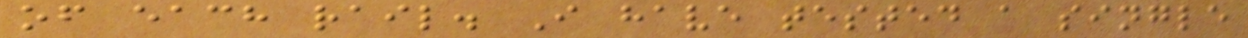of each rail. I have tested a single
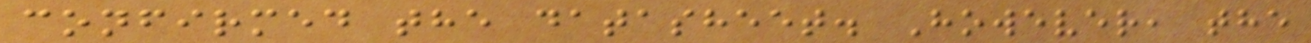confirmed the datasheet. However, the
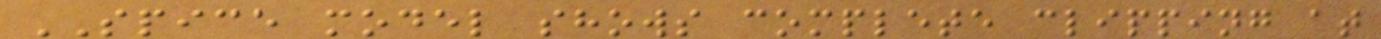SPICE model shows complete clipping at
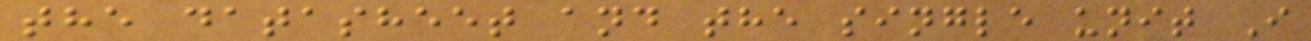the datasheet and the single unit I
